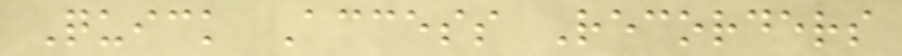Quick Access Recorders
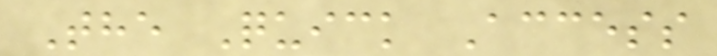The Quick Access
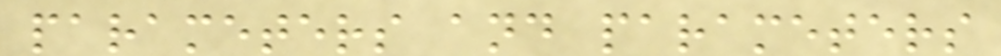parameters and parameters
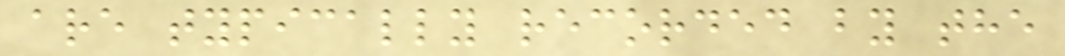are typically recorded by the
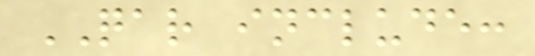QAR include:
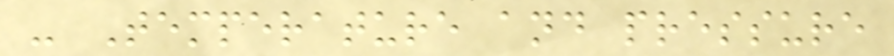- Temperature and pressure
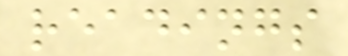readings
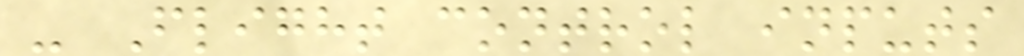- Flight control inputs
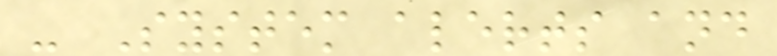- System alerts and
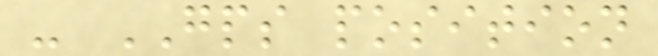- GPS position
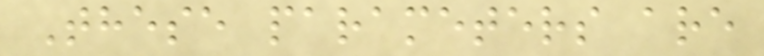These parameters are
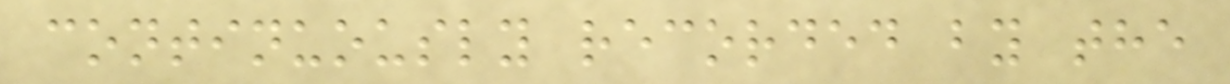continuously recorded by the
